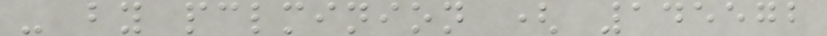- by pclminion ( 145572
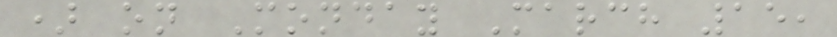) on Monday March 15,
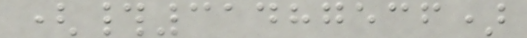(#31487536)
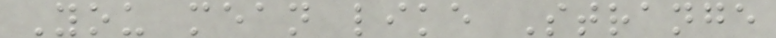You mean like Strange
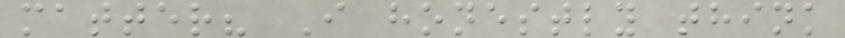matter? I honestly think
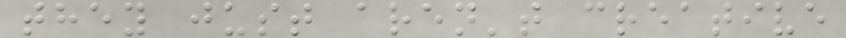they just aren't creative
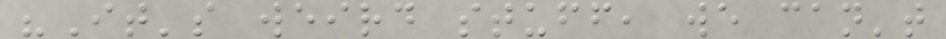"It's weird stuff, we can't
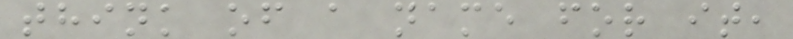think of a name for it,
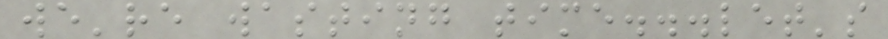we're wasting time...let's
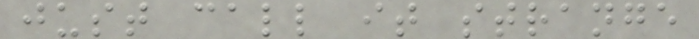just call it strange
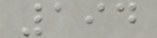194
